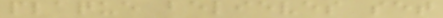plaque believes set
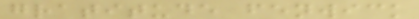gratitude fenwick
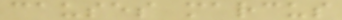causes marcus
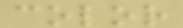color
